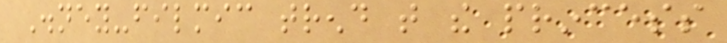Disney-filmic trend that the princess
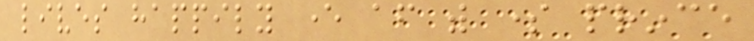lives happily ever after with some prince
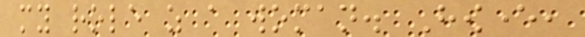my role as a woman. However,
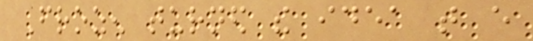Frozen turned the idea that every
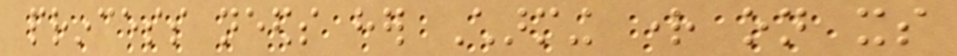princess needs her Charming right on its
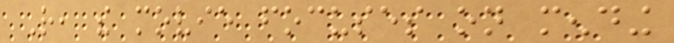Rather, the movie focuses on mending
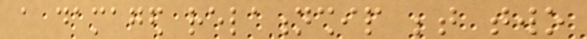a damaged relationship between two
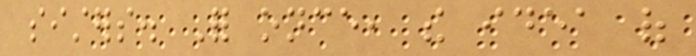sisters. For once, the idea of
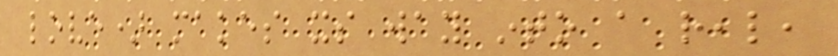love) makes its way into a real,
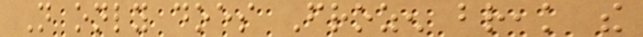Not only does Frozen break the
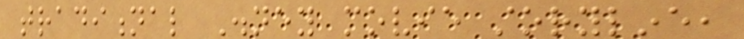traditional Disney movie storyline,
